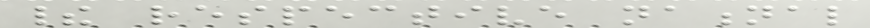their respective national
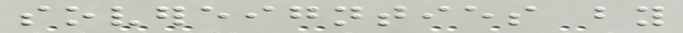sovereignties by
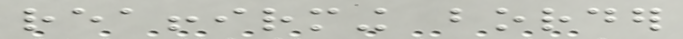reaffirming border
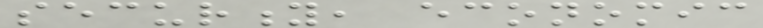security, economic
